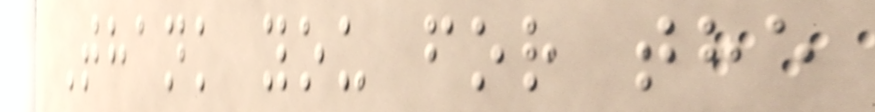Thank you for the
